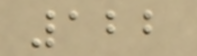122
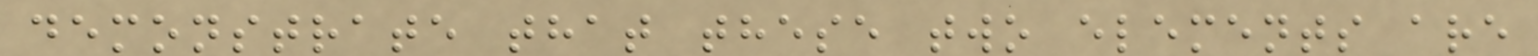demonstrate that these two elements are
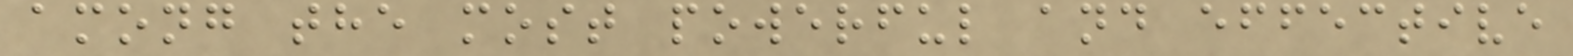among the most powerful and effective
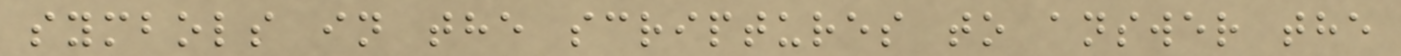symbols in the scriptures to answer the
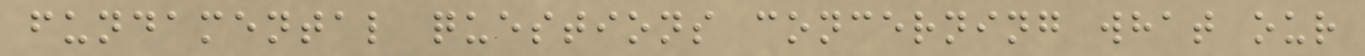fundamental questions concerning what our
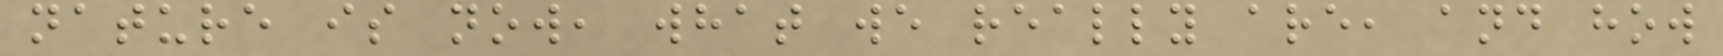nature is now, what we really are, and how
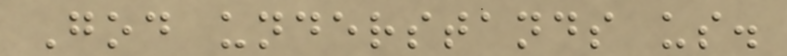God understands us.
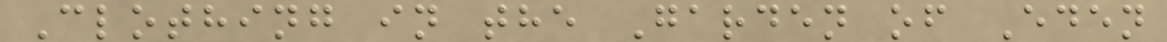Clothing in the Garden of Eden
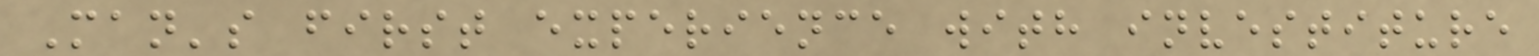Man's first experience with investiture
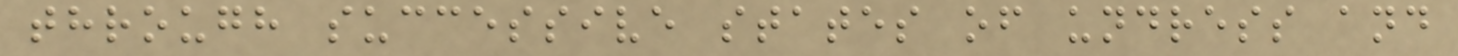through successive states of undress and
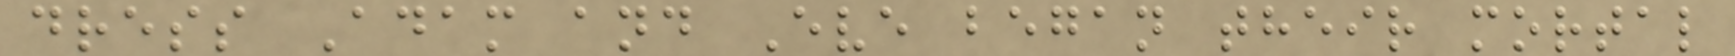dress Adam and Eve began their mortal
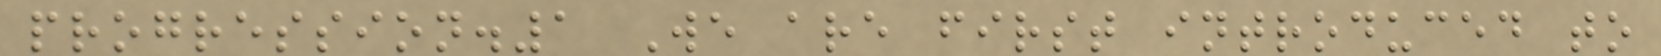progression.1 We are first introduced to
